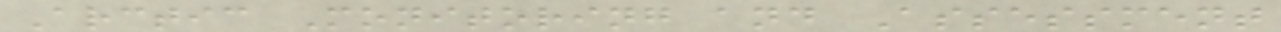Arctic Monitoring and Assessment
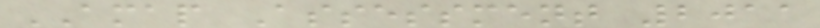AMAP Assessment 2011
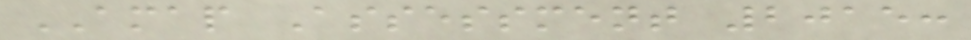AMAP Assessment 2015:
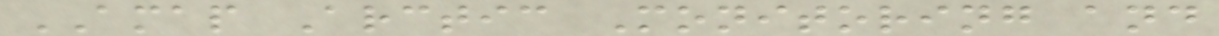AMAP Arctic Monitoring and
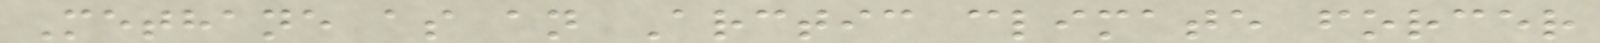Methane as an Arctic climate forcer
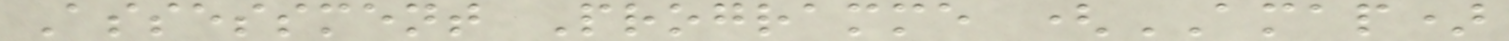Assessment Programme (AMAP)
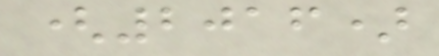(2016)
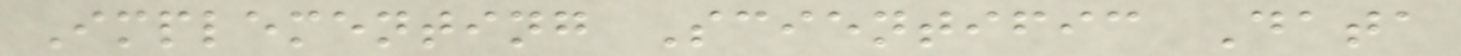Implementing Scientific Data
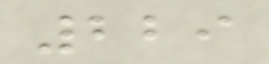229
